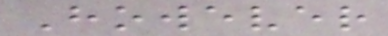However
